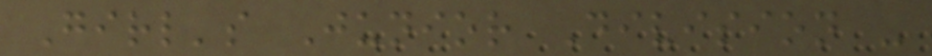Girl's Junior Division -
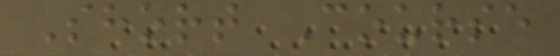Short Course
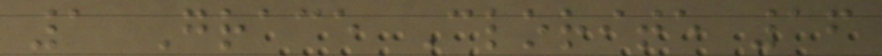1 Grace Clorite 16
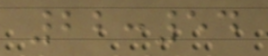22:54
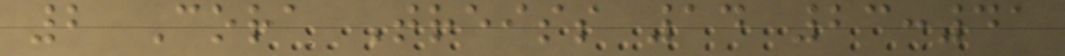2 Cora Treiss 14 23:41
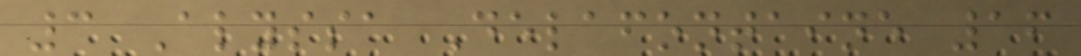3 Alyssa Delafontaine 16
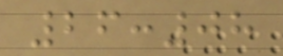26:08
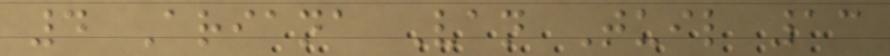4 Ariana Van Tuil 13
